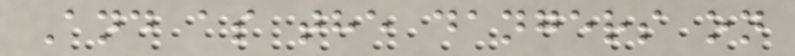And as the dangers on
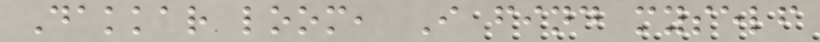Dakkar loom, I find myself
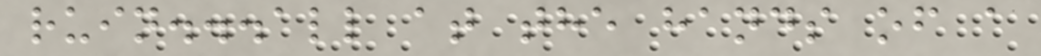ruin...all at the hands of a
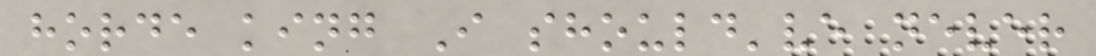horde king I should've never
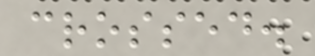crossed.
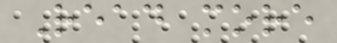Read more
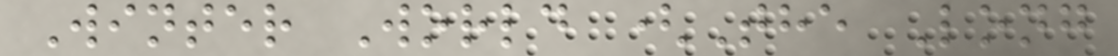Winter World (The Long
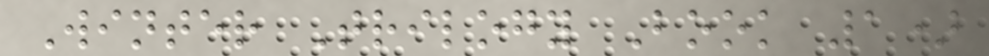Winter Trilogy Book 1)
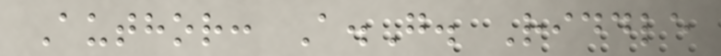Author: A.G. Riddle
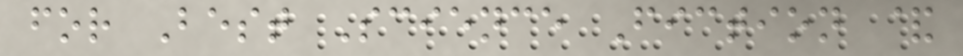for Best Science Fiction &
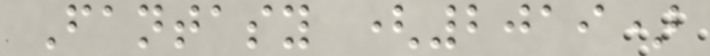Fantasy (2019)
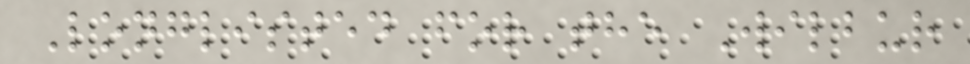Longlisted for the Wilbur
